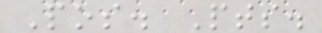Pos. Pts.
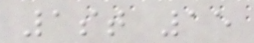1st 15
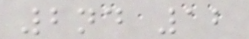2nd 12
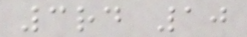3rd 10
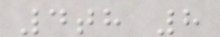4th 8
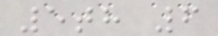5th 6
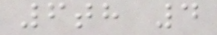6th 4
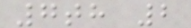7th 2
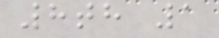8th 1
